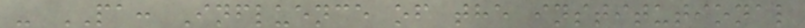- PA: Influence of the institutional
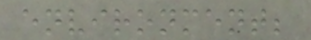environment;
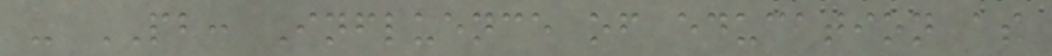- PB: Influence of education as
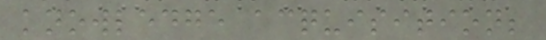knowledge acquisition;
